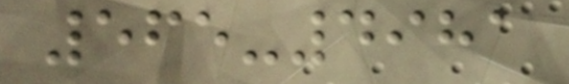565-4981
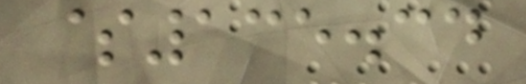$135.34
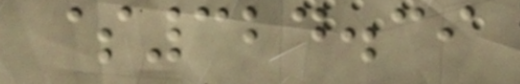$324.39
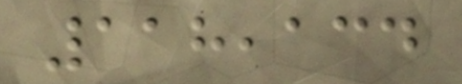118,134
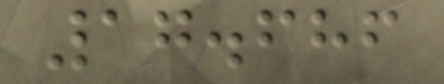17.686
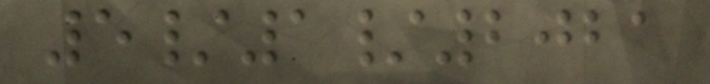5/1/2021
